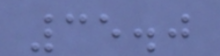35.0
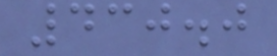430.0
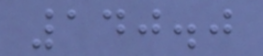140.0
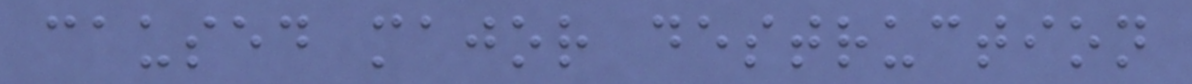caused major destruction
